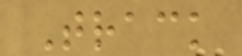Track
